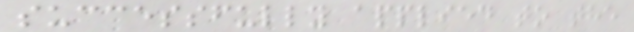successfully applied to the
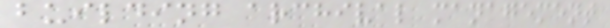building archival management
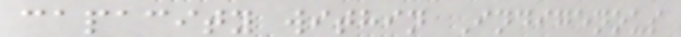capacity within Indigenous
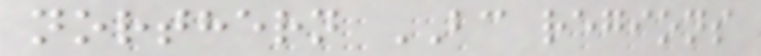northern BC regions
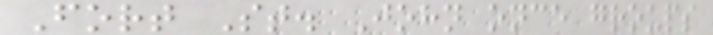Fort St. John once groups
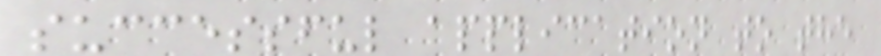successful application to the
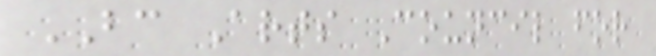BC Arts Council for
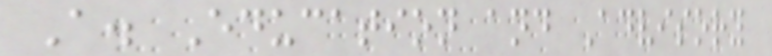A. Education and Advisory
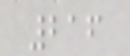216
